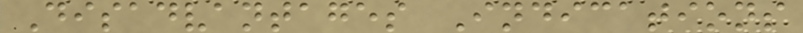Disadvantages Indications
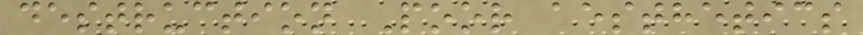destruction Poor aesthetics
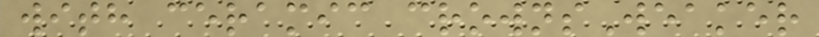with ceramic crownsWeaker
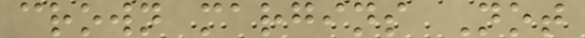crown margins Not
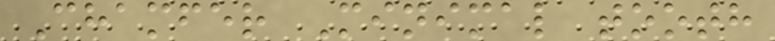Chamfer Minimal tooth
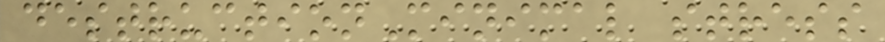destructionMinimal stress
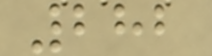282
